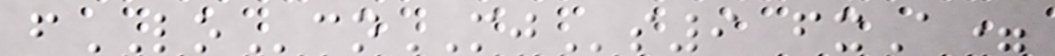fLOcnMJs9 fxA=
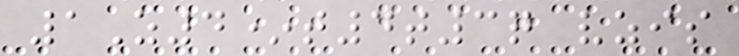1Z4*t4t3q vzis
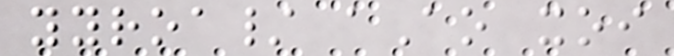yyroa/ aAo xoi
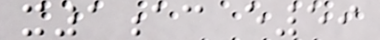x1ac e59
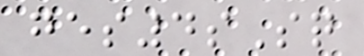ges4sSq
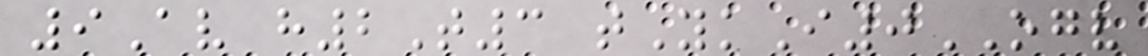9Av h2T3 tYkI0OGV
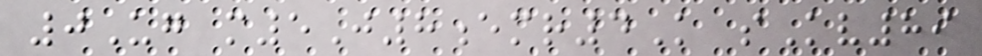0Ug m5J8emr4K sKv89
